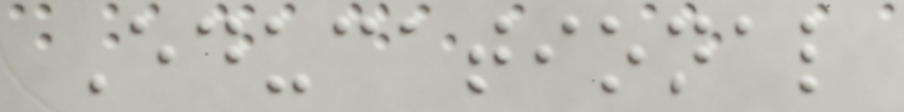Educational
